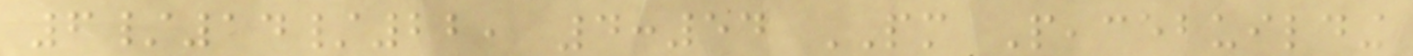6/14/22, 4:54 PM Peacebuilding
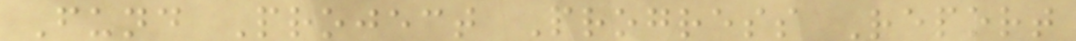Fund Project Progress Report
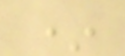*
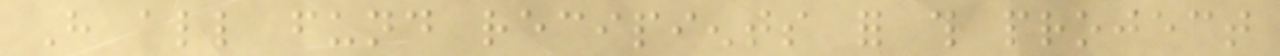Have all fund recipients for this project
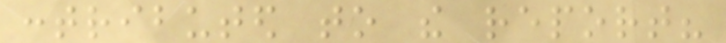contributed to the report?
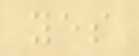yes
